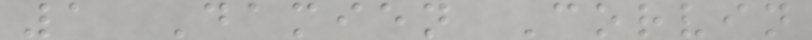1 Damien Corvin
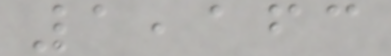1,163
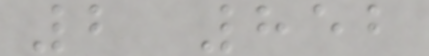2 852
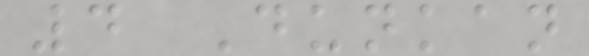4 Dunkan
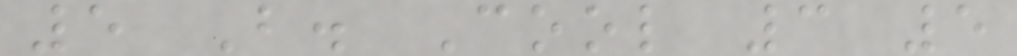5 B. Cool 3 5
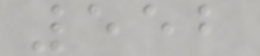552
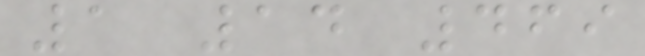1 14 469
